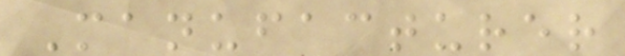Manufacturer
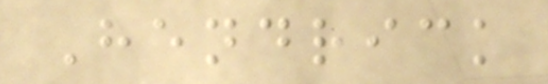Hendrick
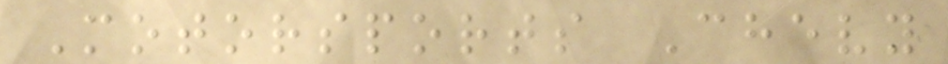Motorsports Chevy
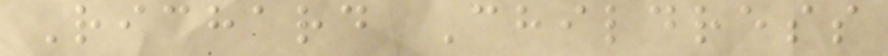Richard Childress
